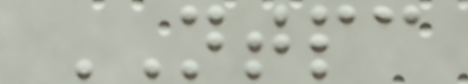NTPC
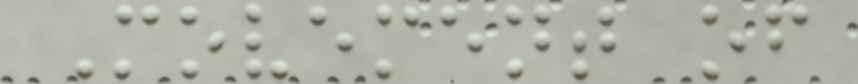Movement of
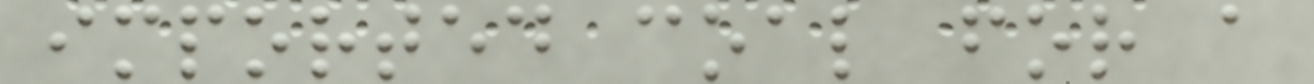imported coal for a
